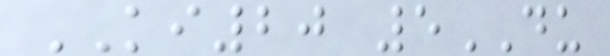KI20 5DU
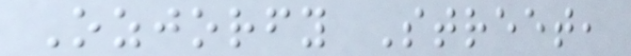Ozjorfy Street,
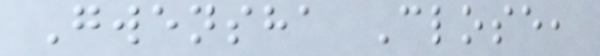Gwensha Close,
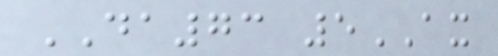DA73 5AX
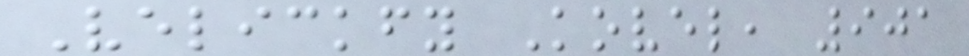Velickfy Kovel, 901
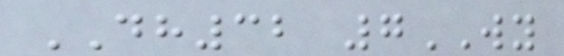DH32 7WY
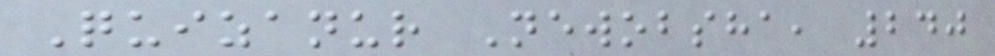Quizanur Newobsha, 240
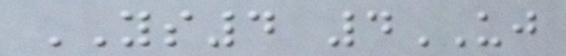YS4 4UJ
